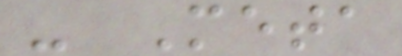- Meta
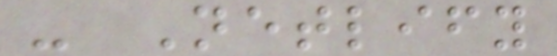- Netlify
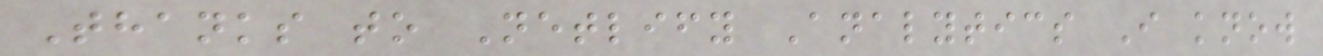Thanks to Netlify Analytics I know
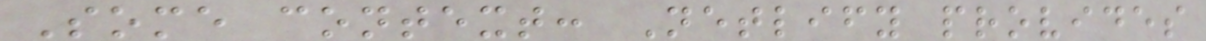Some context: Netlify provides
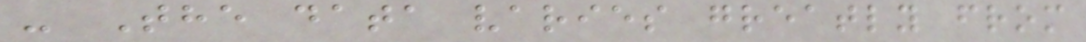- The data varies greatly from
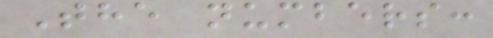The numbers:
